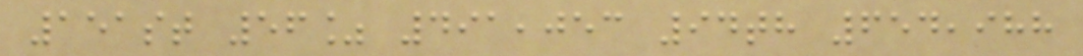151st 56% 491,053 94th 654,988
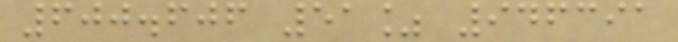600.606 51% 946391
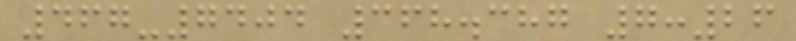467-7404 368.387 7:26
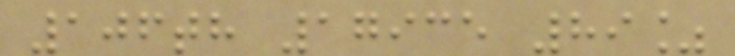106th 17935 89%
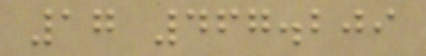17 467.209
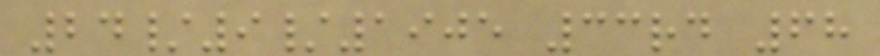24/9/1905 33rd 68
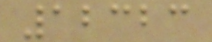12323
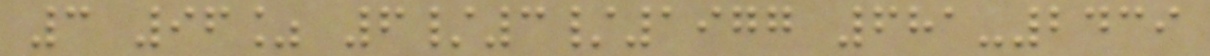3 96% 6/3/1977 681-2439
